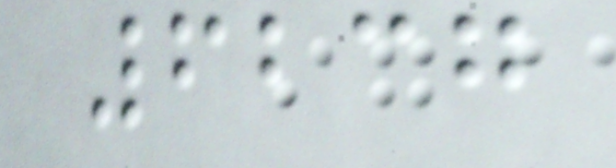6237
